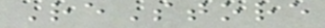ReStore
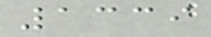1339
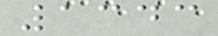1343
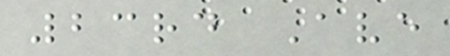23rd Ave
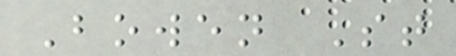Bowen St
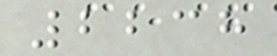2238
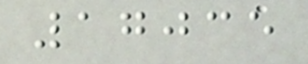17035
